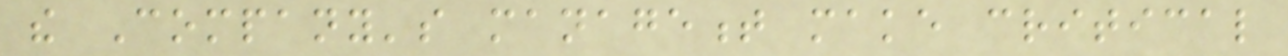the Company's management make critical
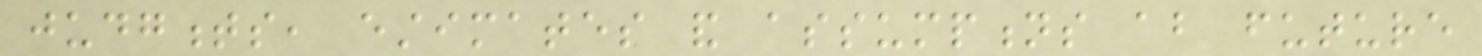judgments, estimates and assumptions about future
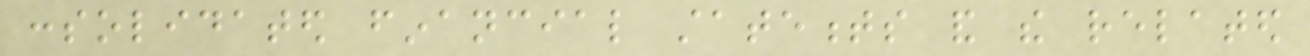consolidated financial statements and the related
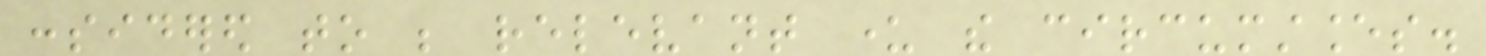considered to be relevant under the circumstances.
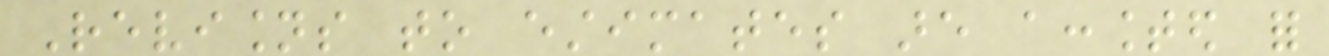Revisions to estimates are accounted for
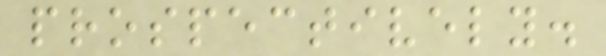prospectively.
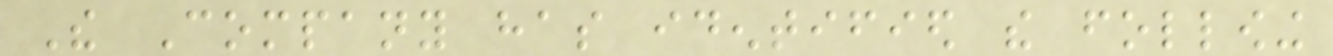The Company has identified the following
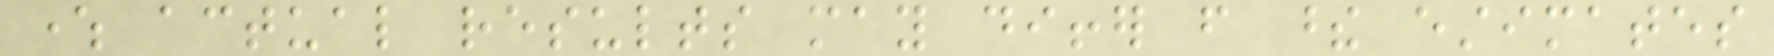where actual results may differ from these estimates
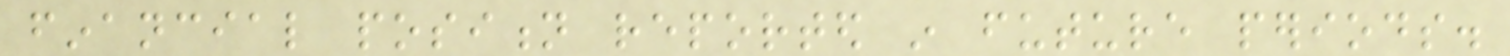financial position reported in future periods.
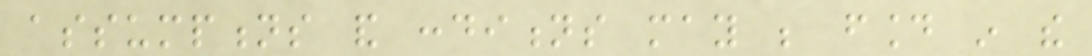assumptions and conditions may be found in the
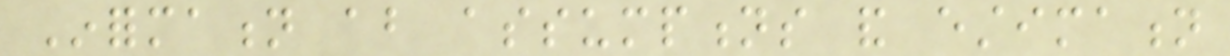Information about assumptions and estimation
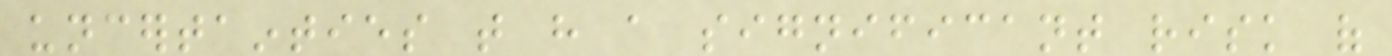uncertainties that have a significant risk of
